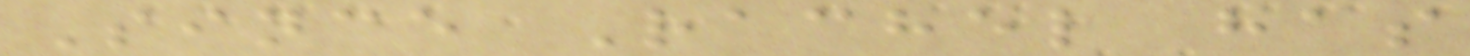Since Rachel has
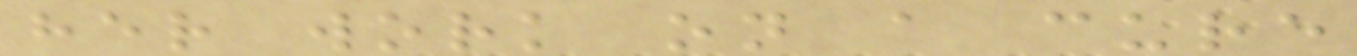her work on a cure
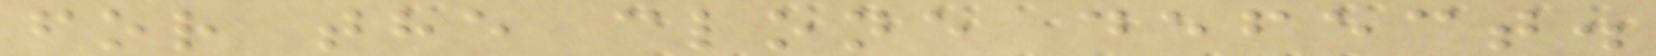for the clone defect.
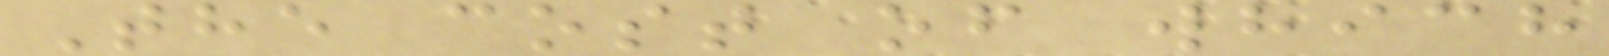The cost of which
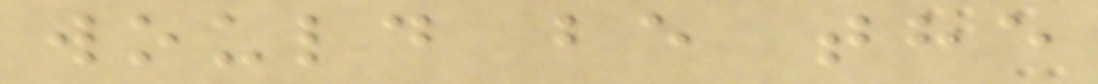would be the
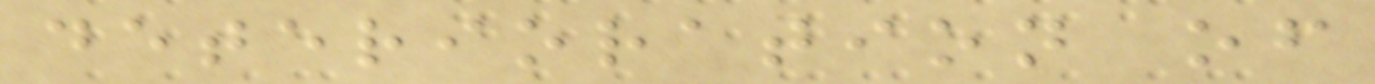deterioration of
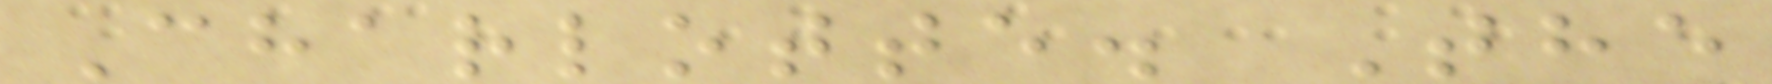Charlotte. The
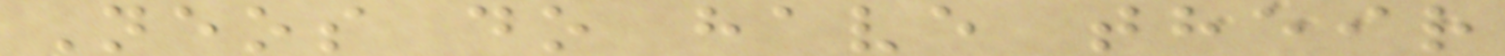Neos do have their
